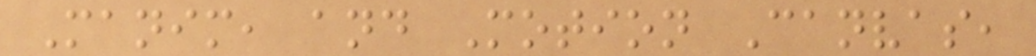Manim, and Motion Canvas,
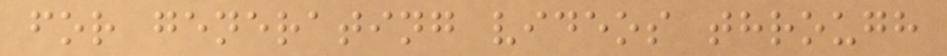for generating videos through
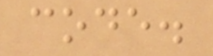code.
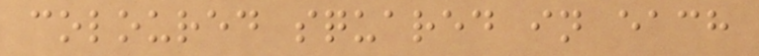coloured squared in each
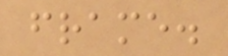frame.
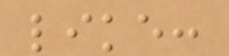like:
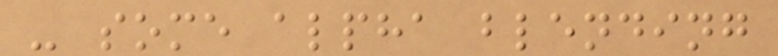- some alpha blending
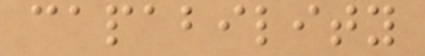capability
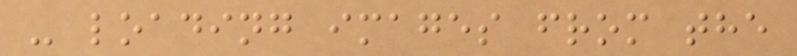- loading images from the
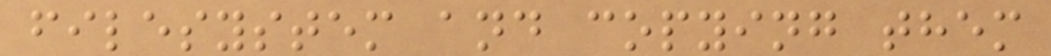filesystem and copying them
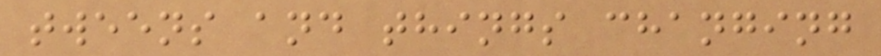tweens and things changing
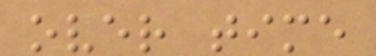over time
